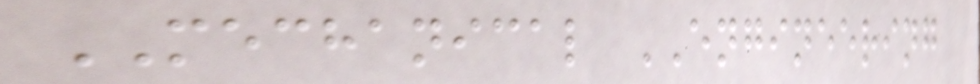MECHANICAL ENGINEERING
